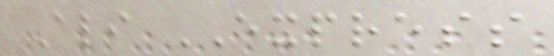Ali EXPRESS
